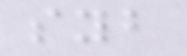syb
